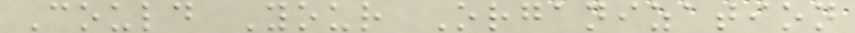Could Your Organization
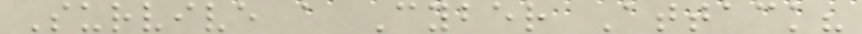Survive a Cyber Attack?
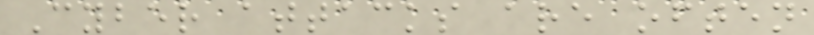Cyber attacks are often
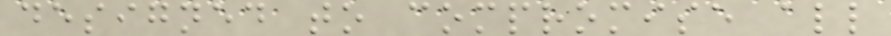designed to compromise all
